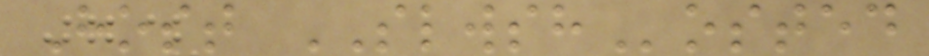Host SLWSHosted
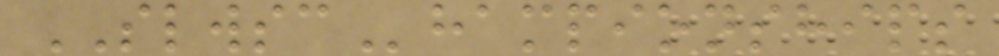SLWSChampionships
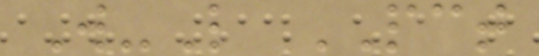W-L PCT
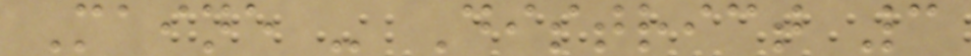Maine - District 3
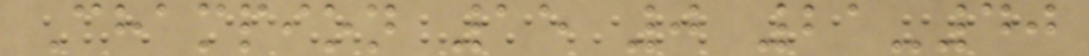Champion 15 0 21-40
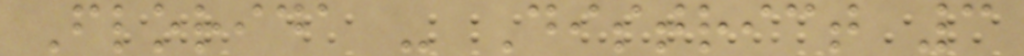Florida - District 3
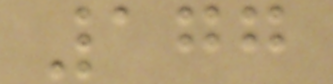177
